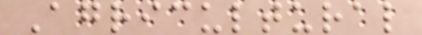Agricultural
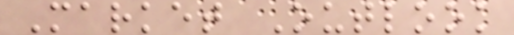Market Outlook
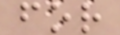for
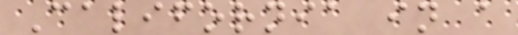California in a
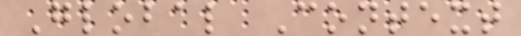Global Context
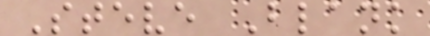Steve Blank
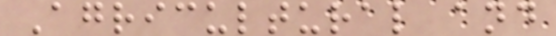Agricultural and
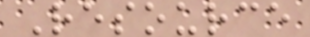Resource
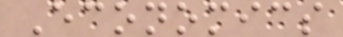Economics
